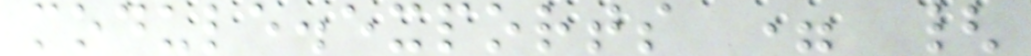module.exports = {
